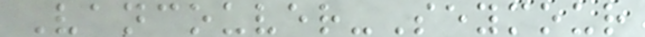Vancouver-Seymour
